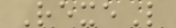RexeL
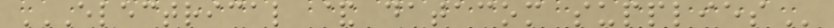ELECTRICAL & DATACOM SUPPLIES
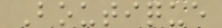Boutique
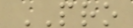PRO
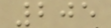205
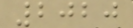2020
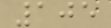105
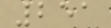251
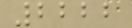2222
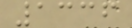1336
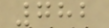782
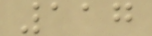117
